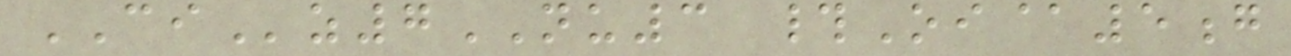CIz7NU3 #Oi@5g
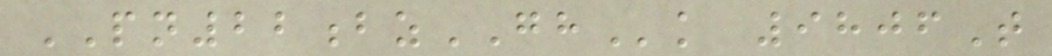PN22bzGHk 9806T
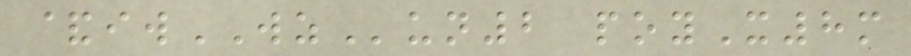&iwWZun2 poyX8m
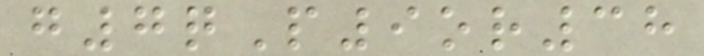g7qP9or38
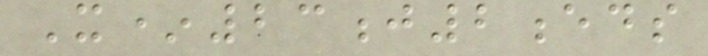X*23j2eds
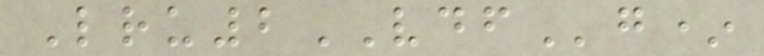Lru2VDFg*
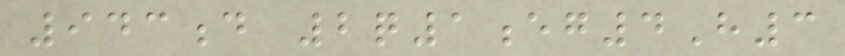943d 2q1eg4H3
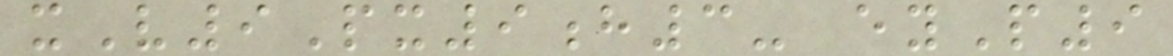xV9Px9h3- eyP9
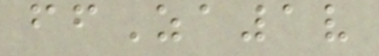ffZa1v
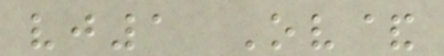vj1 Ov&
